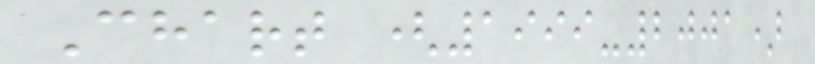Chart (1999-2001)
